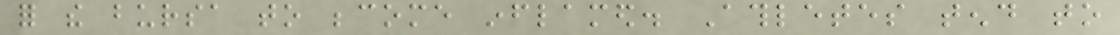for the bursa to become inflamed. Athletes tend to
